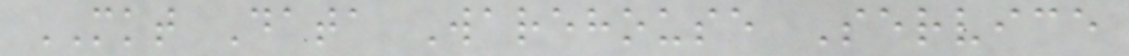MKT Data Warehouse Service
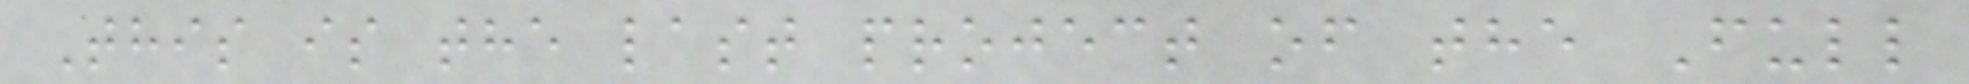This is the last project of the Full
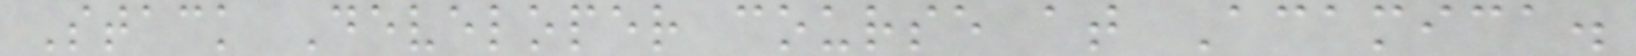Stack Developer course at Acamica.
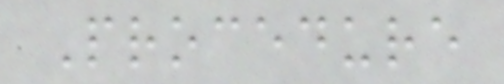Procedure
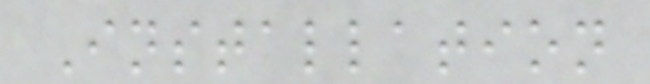Installation
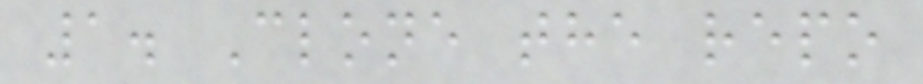1. Clone the repo
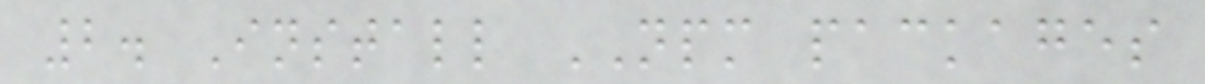2. Install NPM packages
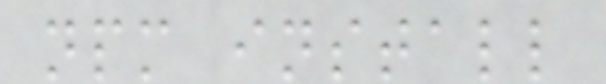npm install
